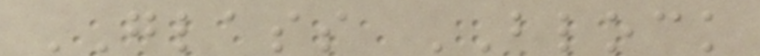GLASS BLOCK
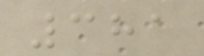381
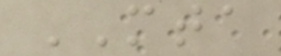MTA
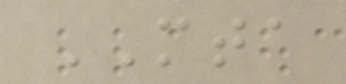MTA
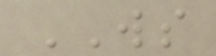WS
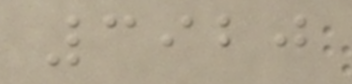3920
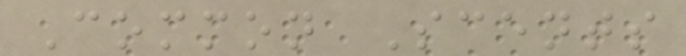Common Scents
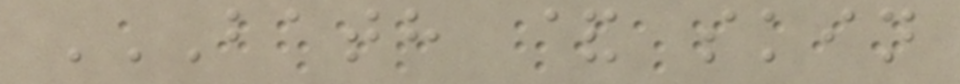BATH & SKIN
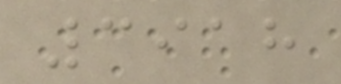3918
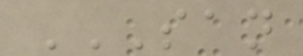SAN
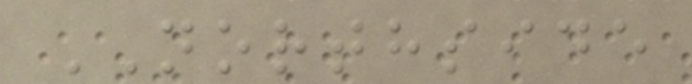NORTHSIDE
